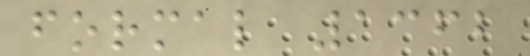formal 1362
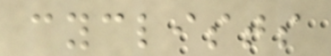cyclists
